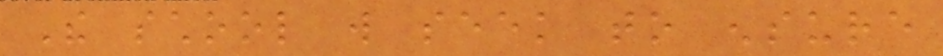The school will seek to ensure
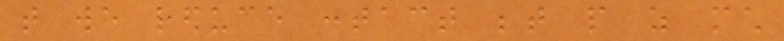that we reduce contact between people as much
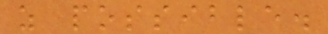as possible.
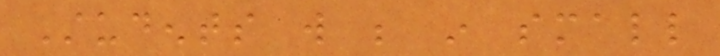Students will be in small
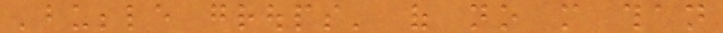'bubble groups' of no more than
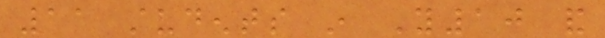11 students in Y10 and
